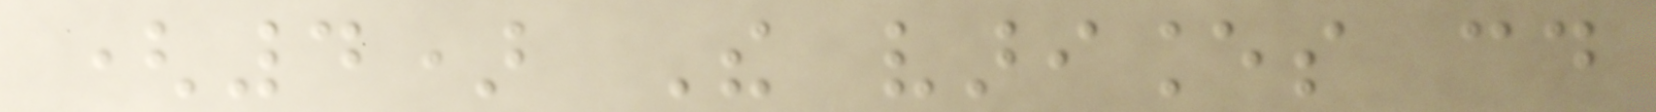(4) The variances could
